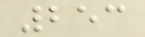253
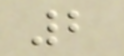2
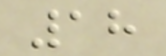18
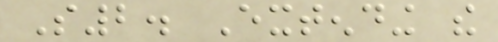S2. Extending the
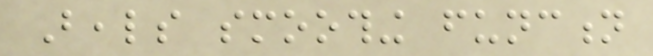Beals smoothing function
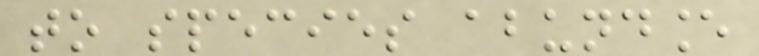to species abundance
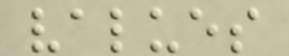values
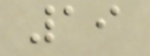19
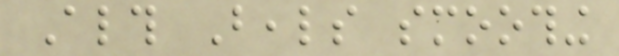Although Beals smoothing
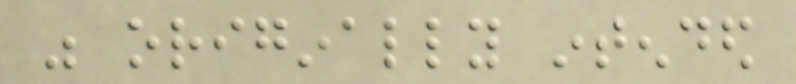was originally intended
